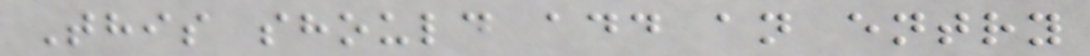This should add an entry
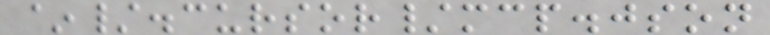~/.cursor/mcp.json
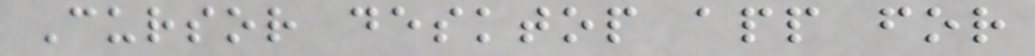Cursor desktop app for
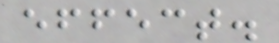effect.
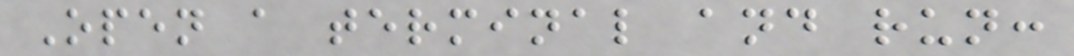Open a terminal and run:
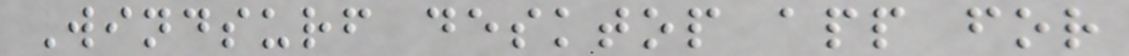Windsurf desktop app for
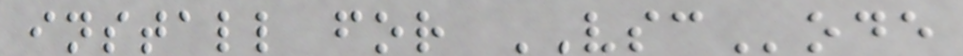install for VSCode
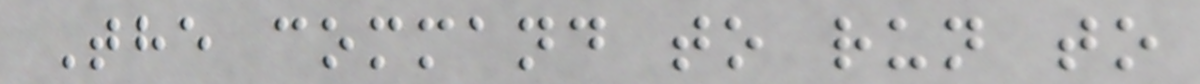The command to run to
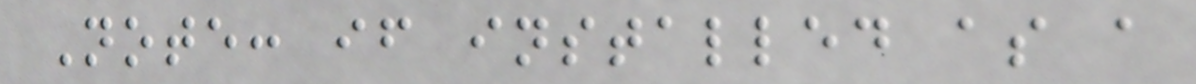Note: if installed as a
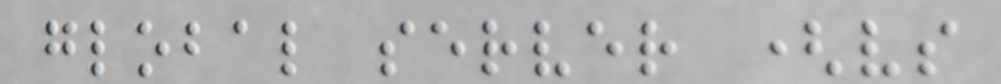global server (vs
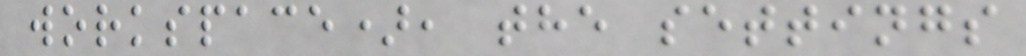workspace), the settings
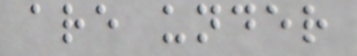are under
